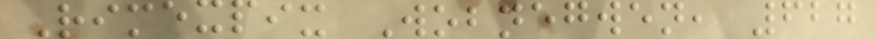Rimexpix Wobnegwen, 627
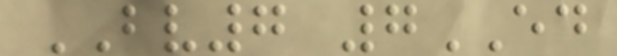BV7 7ED
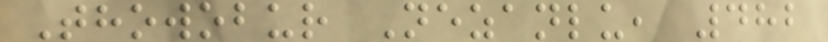Thowobur Nezanlu, 482
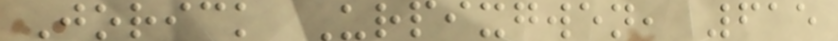Jorick Urpixgwen, 615
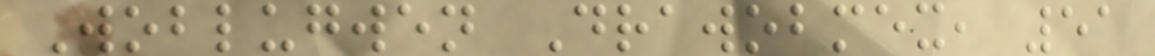Woblugwen Drawobmex, 51
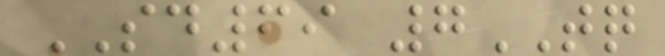SD69 7TQ
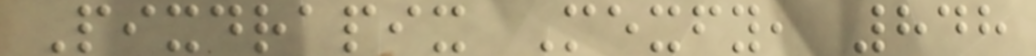Pixdrapix Mexfy, 848
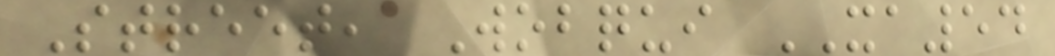Street, Wobqui XA54
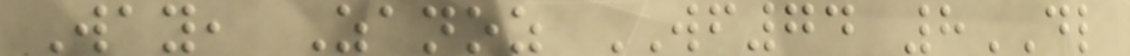Way, Zanoz WF74 8DL
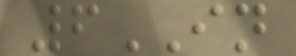6IN
